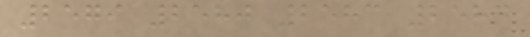2579 2580 2583 2584
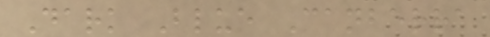Dark Blue Canberra
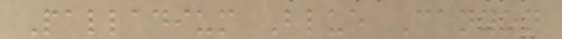Palladium Blue Canyon
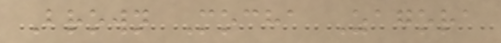Brown Mocha Zagora
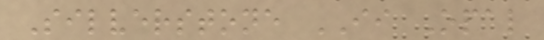Silverstone II Opal
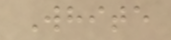White
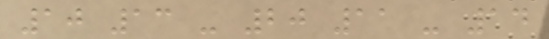10 13 - 20 11 - 14
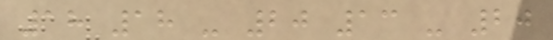18 18 - 20 13 - 20
